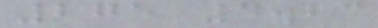275 4.23
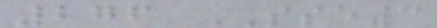276 SSE3
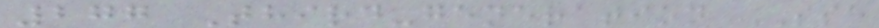277 Third-generation SSE
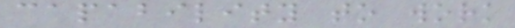capability to work
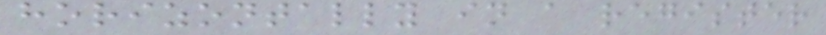horizontally in a register
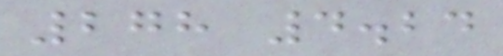278 4.24
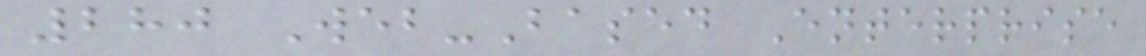280 Web-Based Enterprise
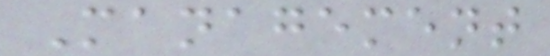Management
